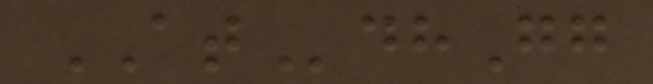ATdhGg
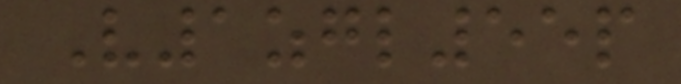V1zgl55p
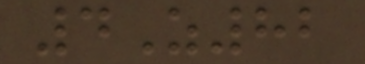4Z82
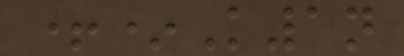+*K1n
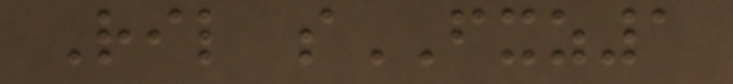Ril sFXZ1
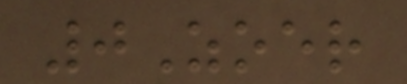0Zoer
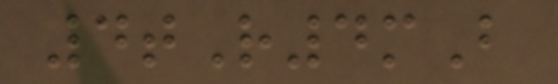4tR4mB
